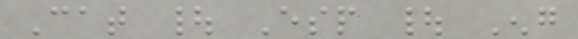Cat | Esp | Eng
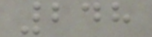248
